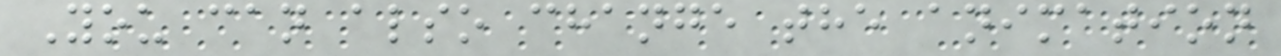You can also change the animation
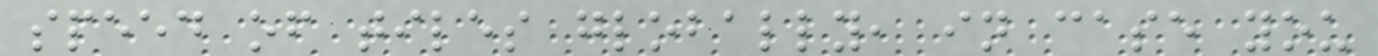speed of tiles globally, in case you
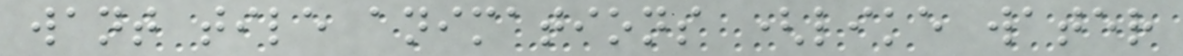want tile animations (like water
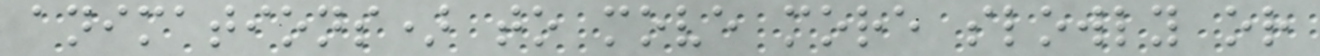animations) to move more slowly or
